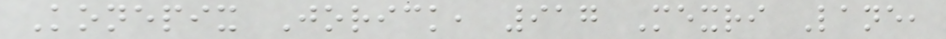Konepix Jorick, 917 Mexri Lane,
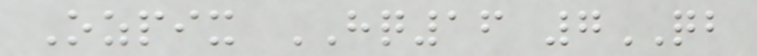Ozpix HQ16 7QB
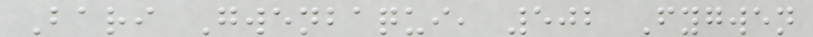Bari Gwenbaqui, 502 Fygwen
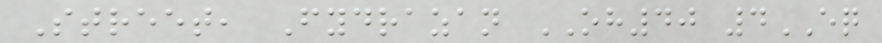Street, Fydrazan OH40 4EQ
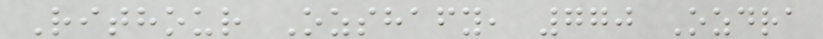Rithour Ozshafy, 770 Ozdra
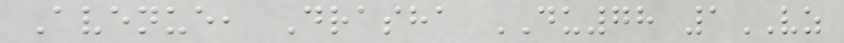Avenue, Drasha DU78 1VZ
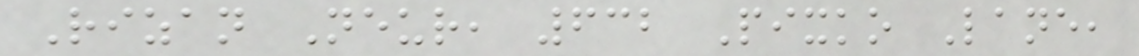Rizan Neur, 632 Pixko Lane,
